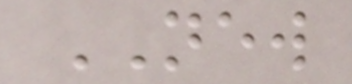NEW
